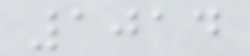1014
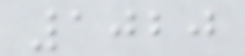1020
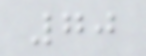70
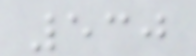530
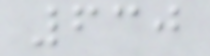630
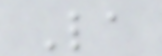La
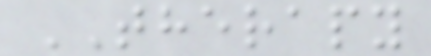THERAPY
